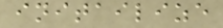initailize
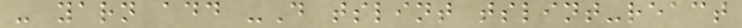- yarn add -D tslint tslint-react
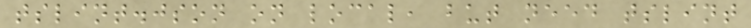tslint.json on local, but need tslint
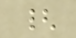{
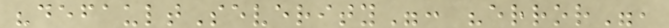"defaultSeverity": "error",
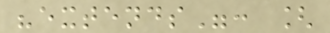"extends": [
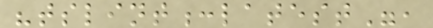"tslint:latest",
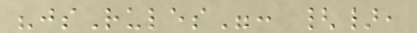"jsRules": {},
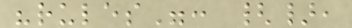"rules": {},
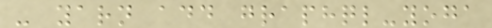- yarn add graphql-yoga
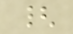{
